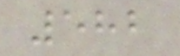582
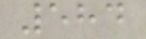584
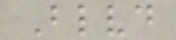Blvd
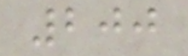200
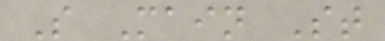S Main St
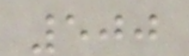500
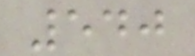540
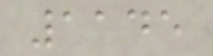1145
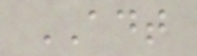ADT
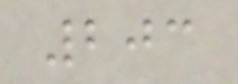203
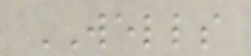WELLS
